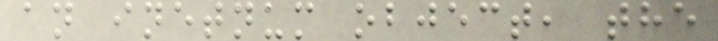an inetnum object, the
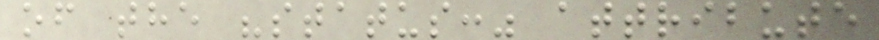of the "status:" attribute
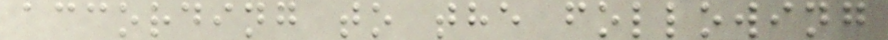according to the following
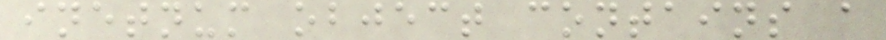inetnum object contains a
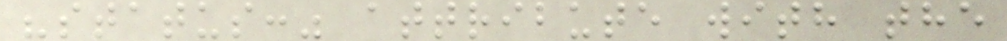"status:" attribute with the
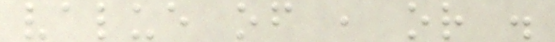value of , or .
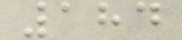184
